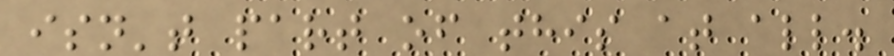isn't part of this at all.
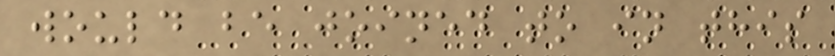would be joined to in this
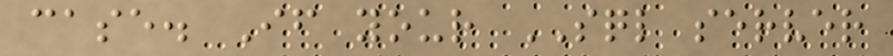case. If your SQL server
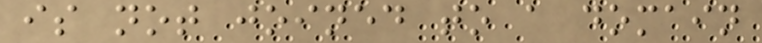is not joined to a domain
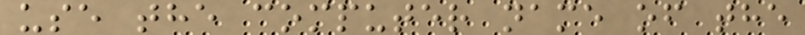use the computer name of the
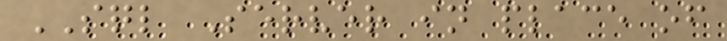SQL Server in place of
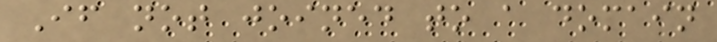If not joined to a domain
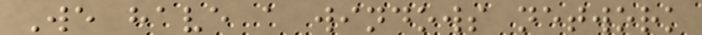We have a windows network
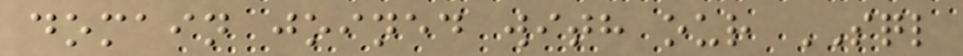domain joined with our SQL
